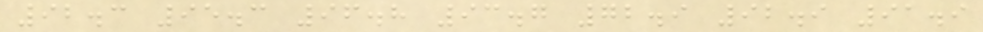92.3 95.3 96.8 93.7 72.9 92.9 91.9
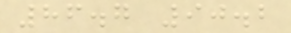86.7 90.2
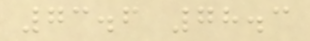73.6 78.3
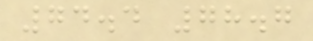74.4 78.7
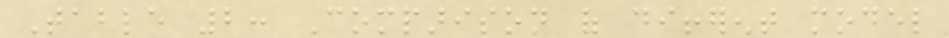Table 2: Comparison of different model
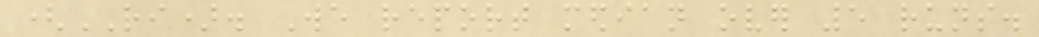(RI). We report median over 5 runs.
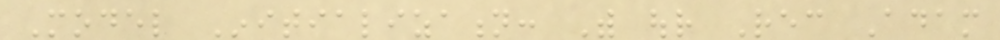Model Initialization: With our Rec Adam
